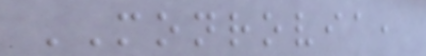MONROVIA,
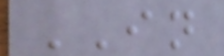IN
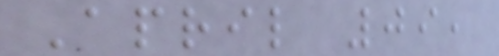April 09,
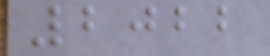2022
